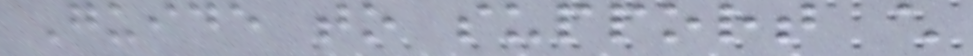Guide to support child
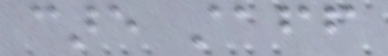care staff
